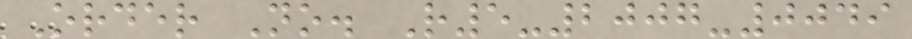Order No. R5-2007-0049
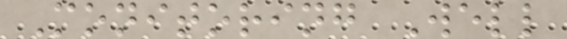Monitoring Well
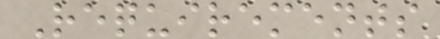Requirements
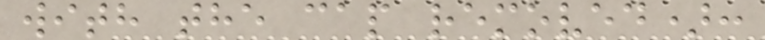with the cap removed):
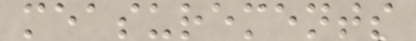measurements
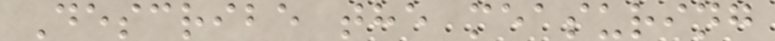Describe the measuring
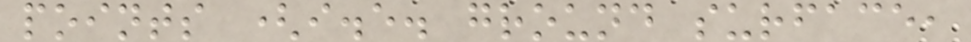points (i.e. ground surface,
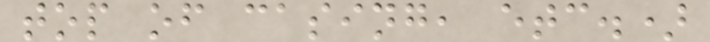top of casing, etc.)
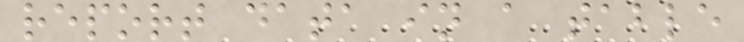report data in a table
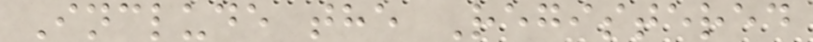Include the Registered
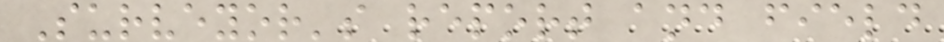Surveyor's report and field
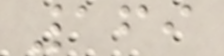169
